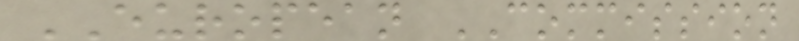EUROPEAN COMMISSION
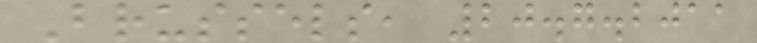Brussels, 20.7.2011
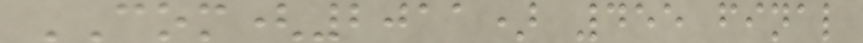COM(2011) 455 final
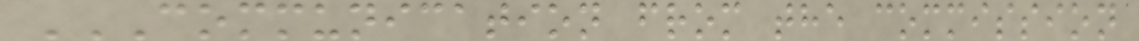COMMUNICATION FROM THE COMMISSION
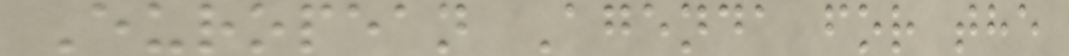European Agenda for the
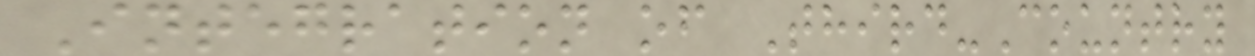Integration of Third-Country
